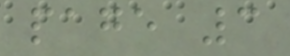page 3
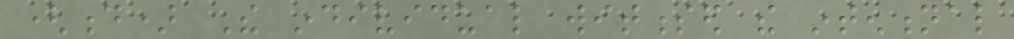(d) The individual witnessed the intentional
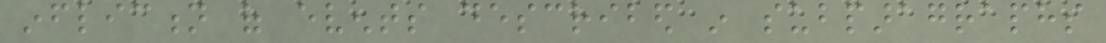infliction of events described in subparagraphs
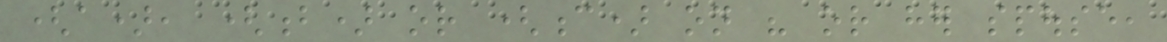(a), (b) or (c) on his or her spouse,
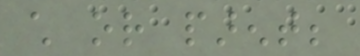child or parent;
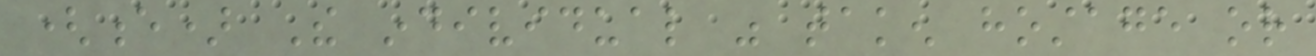(e) The individual was taken hostage or
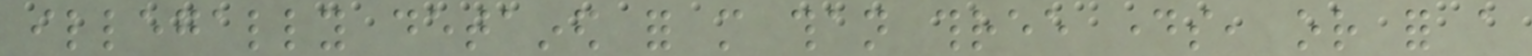illegally detained for more than three days, or for a
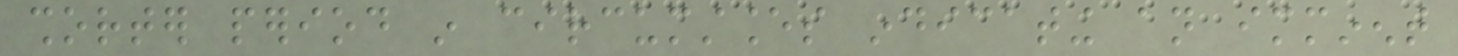shorter period in circumstances indicating an imminent
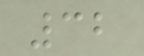32
